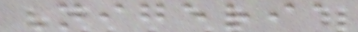Nigeria
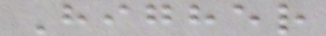Higher
